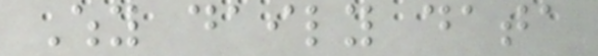Why daily data
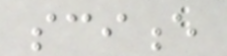science
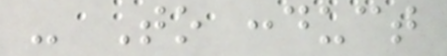- To conduct
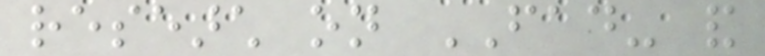research on FAD- and
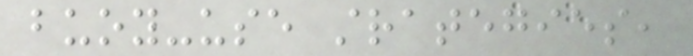buoy-use strategies,
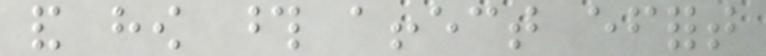and how those affect effort
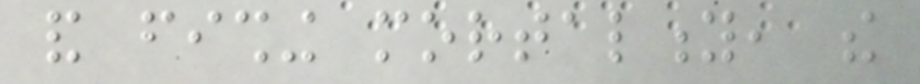and fishing mortality, the
